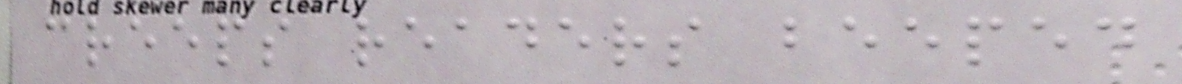creeps readers beeped
